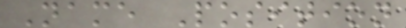Name Position
